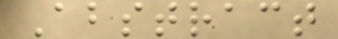Abstract
